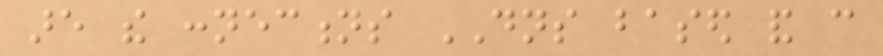are the connections DNS based and can
